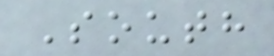South
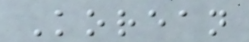Korean
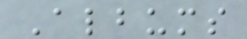Albums
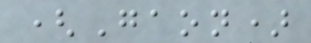(Gaon)
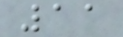11
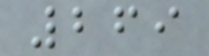269
